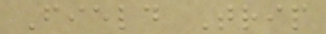Field Trip
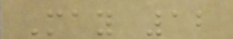May 12
